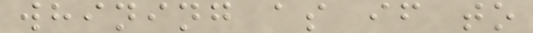whining as if to
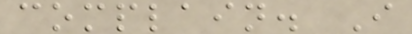complain. I
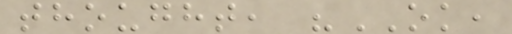thought, "OK,
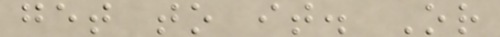get to it. Or
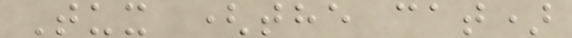Tux (the cat)
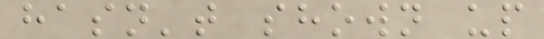hasn't shown up
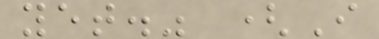yet." (I
